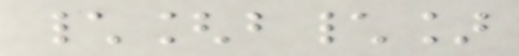\[b\]
